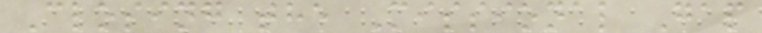Closing the Missional Gap
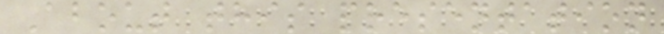About this presentation
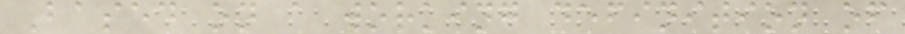Based on a working definition of
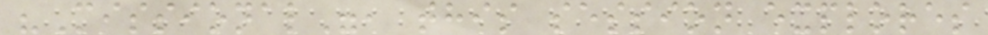"Missional", this session explores
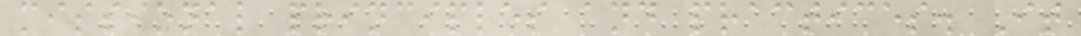missional principles and practices. It
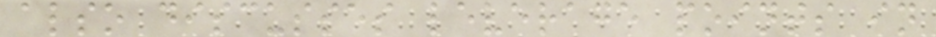also discusses leverage points in
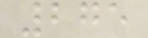275
